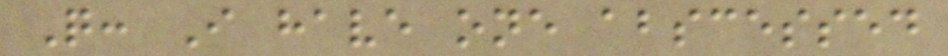Q: I have one abscessed
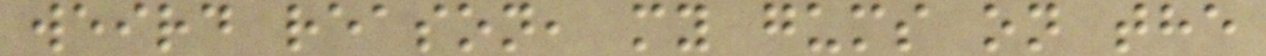weird reason, my gums on the
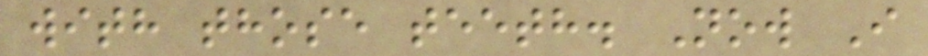with those teeth. Now I
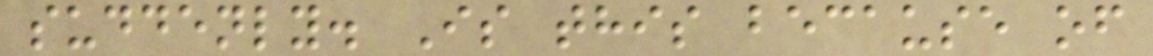suddenly. Is this because of
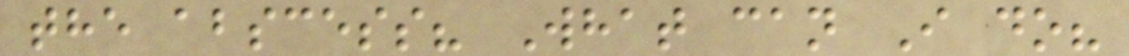the abscess? What can I do?
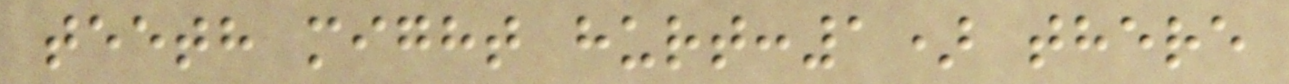teeth might hurt:1) there
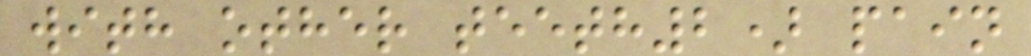with other teeth2) pain
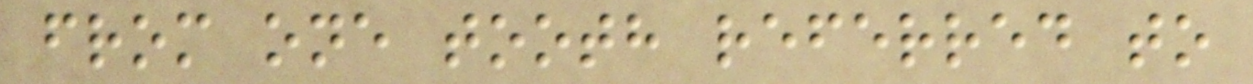from one tooth referred to
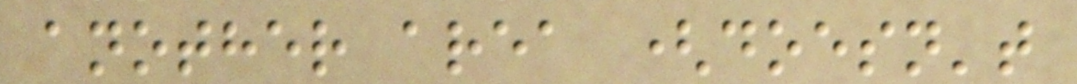another area (doesn't
